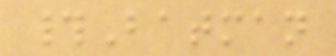#Batman
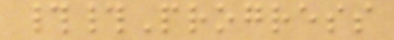##Progress
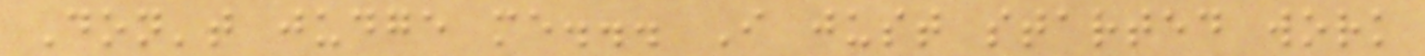Don't judge me... I just started work
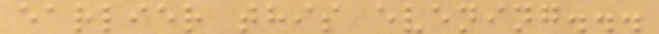earlier this evening...
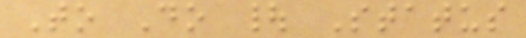To Do | Status
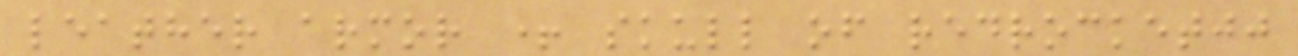leather armor + skull of redrocketjj
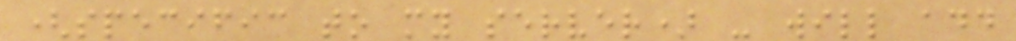(specific to my server) - will add
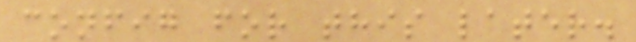config for this later.
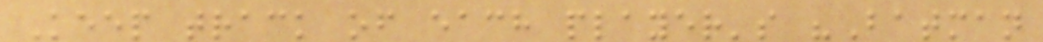Keep track of each player's "Batman
